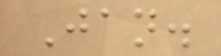Jan.
